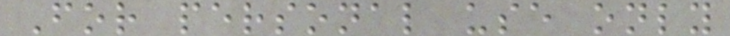For personal use only
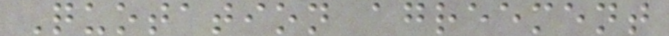Quotation agreement
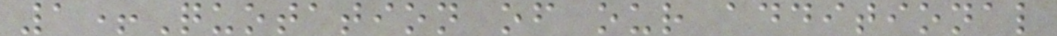1+Quotation of our additional
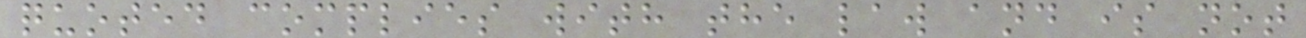quoted complies with the law and is not
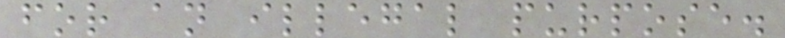for an illegal purpose.
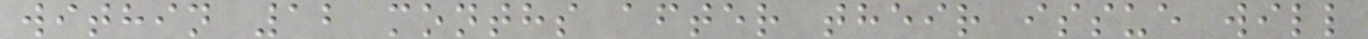within 12 months after their issue will
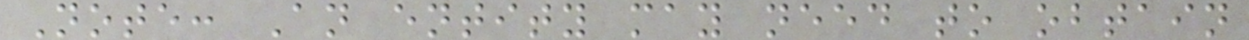Note: An entity may need to obtain
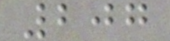207
